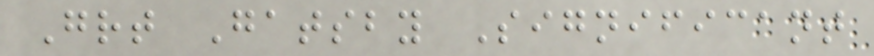Great Gatsby Significant
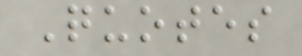Quotes
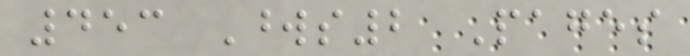453 Words2 Pages
